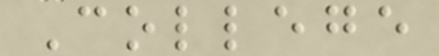College
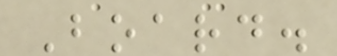Board.
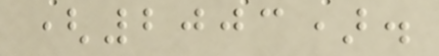(2003).
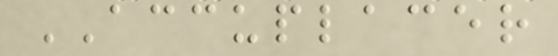ACCUPLACER
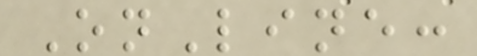OnLine:
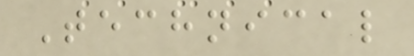Technical
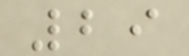29
